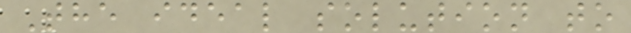The ideal solution to
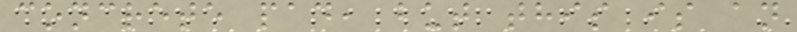concrete pad, but this is an
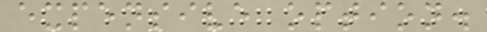expensive option.
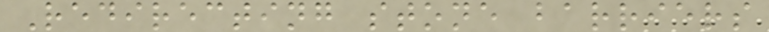Redirecting stone barriers
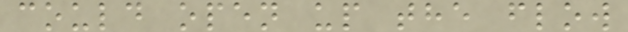could open up the flow
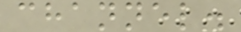channel.
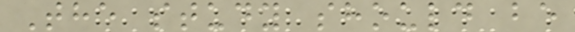The study should be
